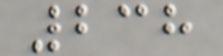238
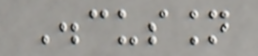Discussion
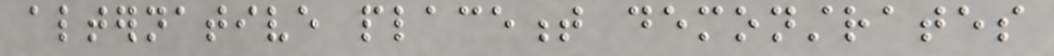alternative placement demonstrates
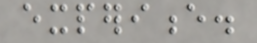experience.
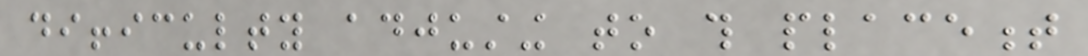difficulty adjusting to this placement
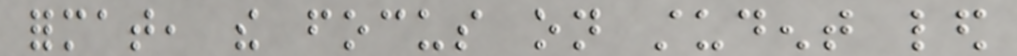format, the focus on student led
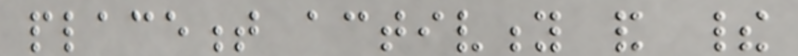placement activity and their
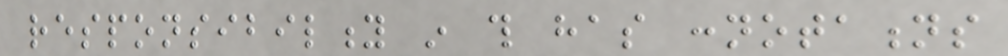responsibility in this has connotations
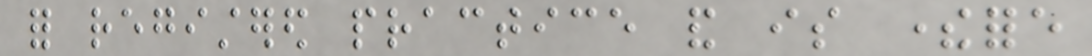for registered practice and is therefore
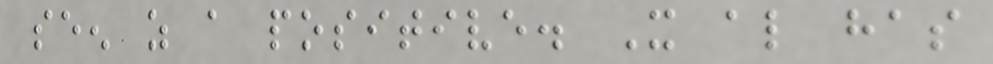seen as a positive. It also has
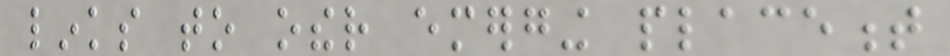links to other emerging placement
